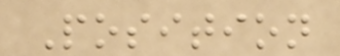Position
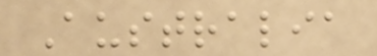Australia
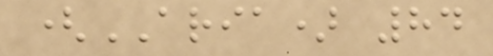(ARIA) 84
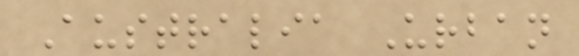Australia Urban
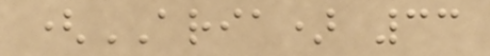(ARIA) 33
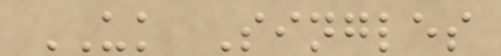UK Singles
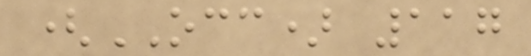(OCC) 117
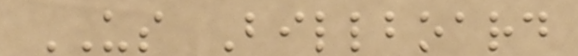US Billboard
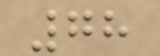78
